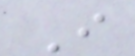I
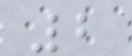2
